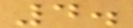4.
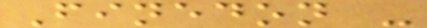Finedon -
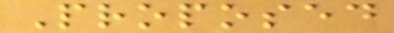Proposed
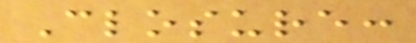Closure:
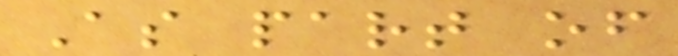As part of
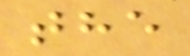the
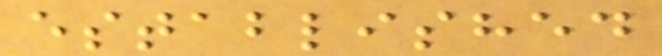established
